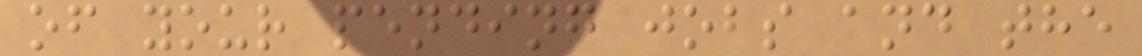of your pending jobs and the
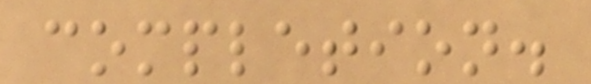completion.
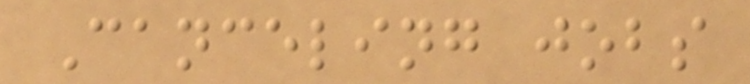Canceling jobs
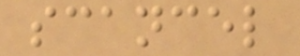scancel
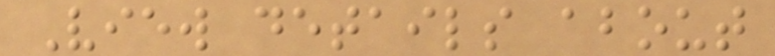View details about
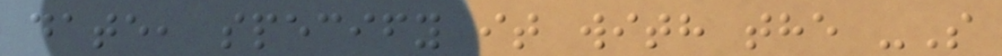date, specify it with the -S
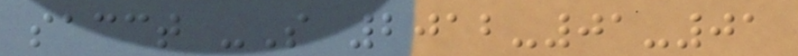sacct -S 2012-01-01
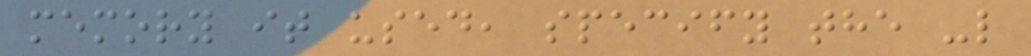memory it used, specify the -l
